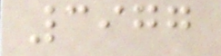3977
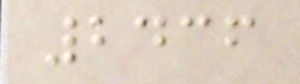2436
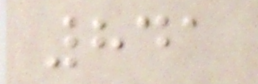841
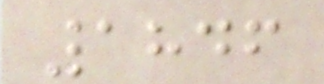1846
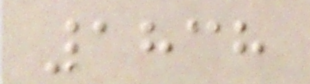1838
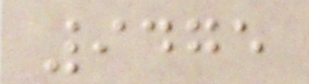9475
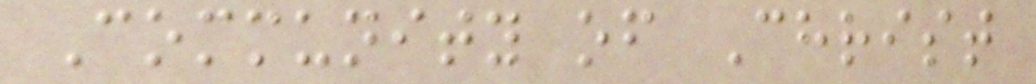Community of Christ
